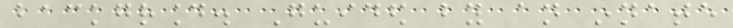background. Guided by an innate
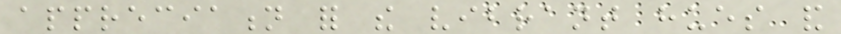appreciation for the vibrant hues and
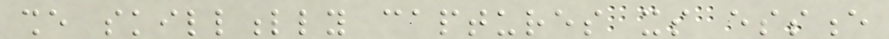she skillfully captures its essence
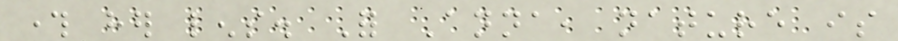through her lens. For Anna, nature is
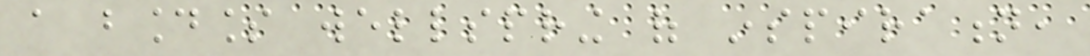a boundless wellspring of inspiration,
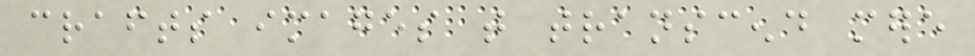crafts images that transcend mere
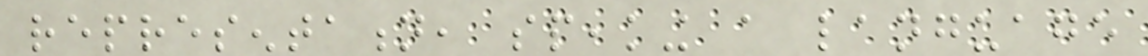representation, speaking a language
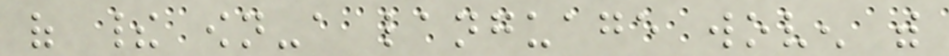of their own-a language woven with
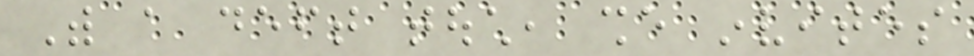With a deft touch, she invites
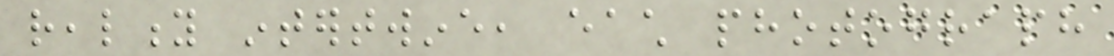reality intertwine, each photograph
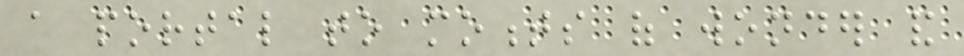a portal to moments of wonder and
